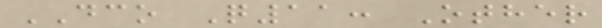DCO Q11: Other
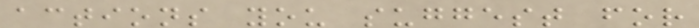actions you suggest for
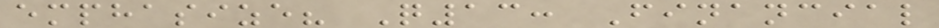emphasize? Q13: Financial
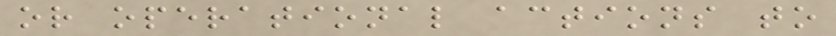or operational actions to
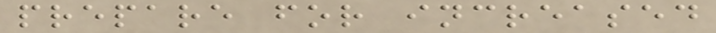prepare for increased
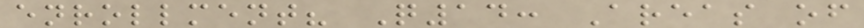enrollment? Q14: Areas of
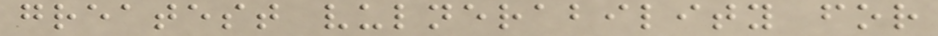greatest vulnerability for
